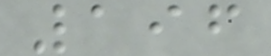196
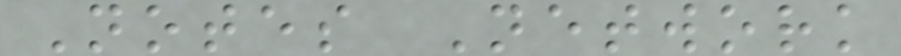Notes Network
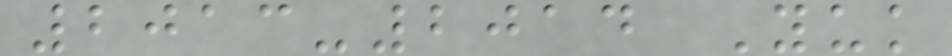2013-2014 Yuk
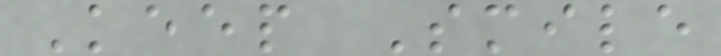Keep Smile
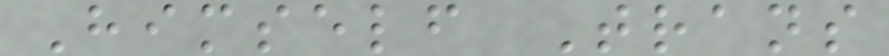Himself Trans
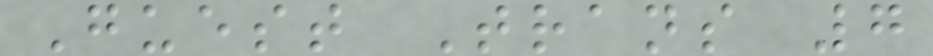Guest Trans 7
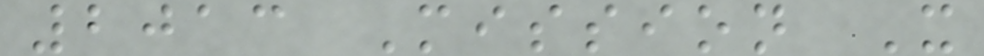2013 Mission X
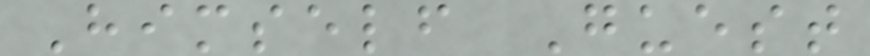Himself Guest
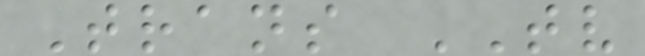Trans TV
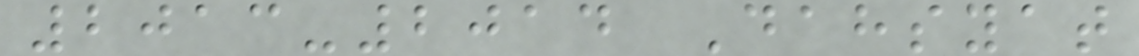2013-2014 Dahsyat
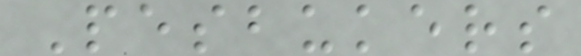Pesbukers
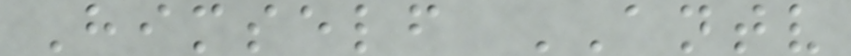Himself ANTV
